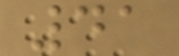41
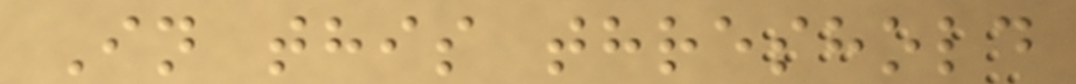In this threshold
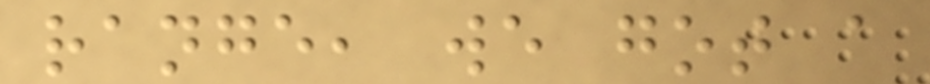range, we got a
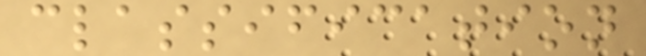classification
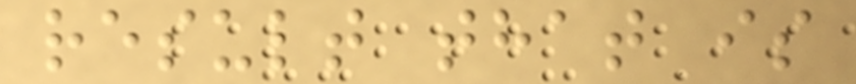result that is
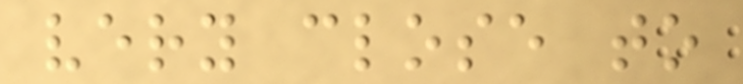very close to
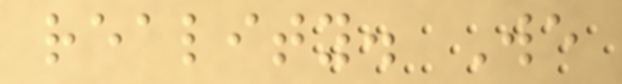reality. We
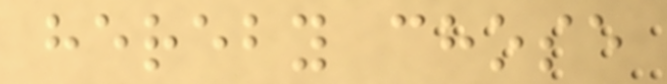hereby chose
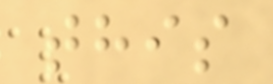this
